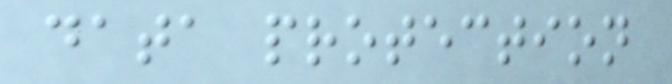data protection
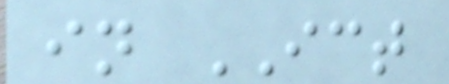in ICT
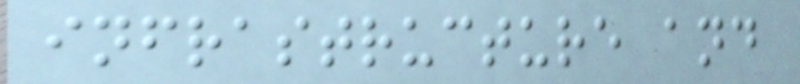infrastructure and
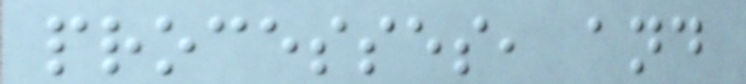processes, and
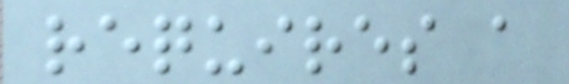requires a
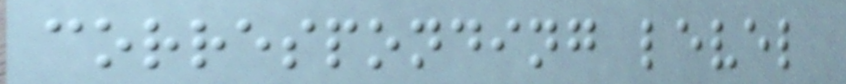corresponding level
